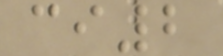ci2
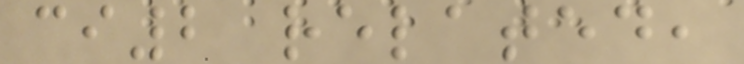ci2 related,
